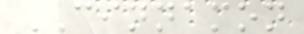CINNAMON
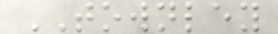TOWNLEY
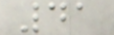41
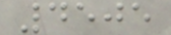4505
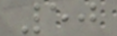50
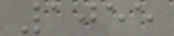1055
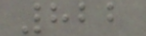822
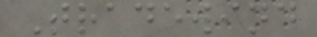Tradewind
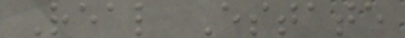Real Estate
